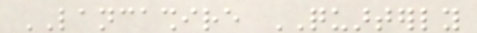LANCASHIRE QUARTERLY
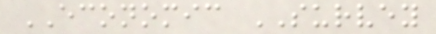ECONOMIC SURVEY
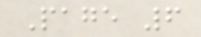Page 6
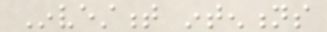Investment intentions
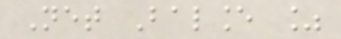Net Balance %
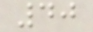40
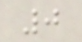0
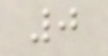0
